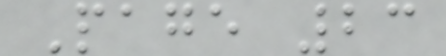Page 23
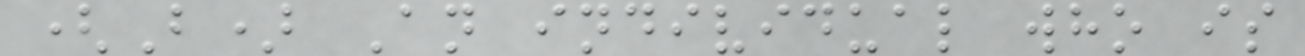(B) An individual who is
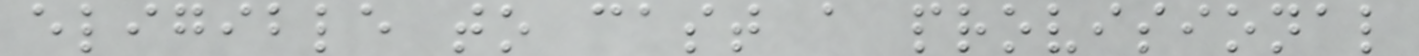eligible to cast a provisional
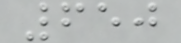650
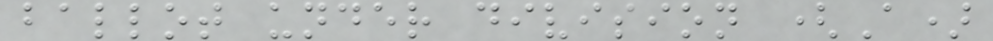ballot under division (A)
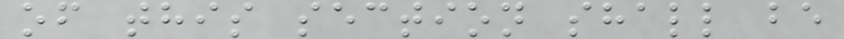of this section shall be
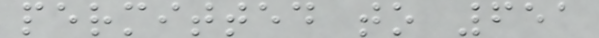permitted to 651
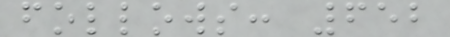follows: 652
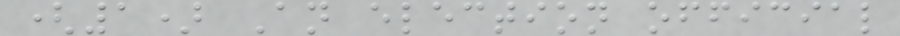(1) An election official
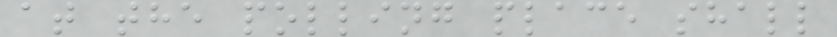at the polling place shall
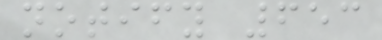notify 653
